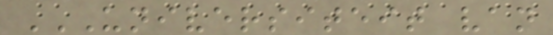UNIVERSITEIT VAN
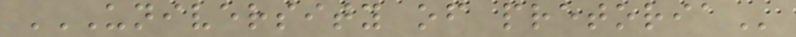UNIVERSITY OF PRETORIA
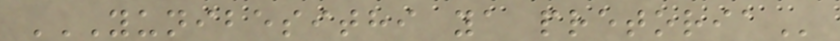YUNIBESITHI YA PRETORIA
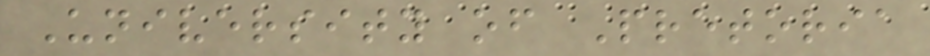University of Pretoria
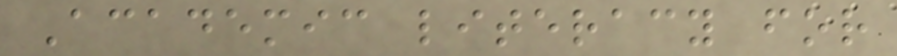Academic literacy for
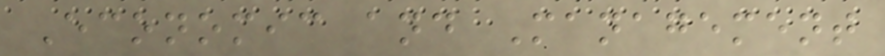Economic and Management
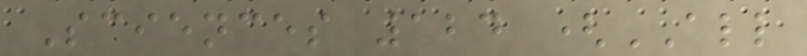Sciences 124 (ALL
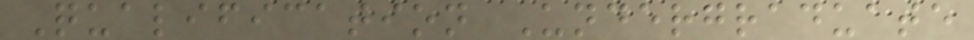Qualification Undergraduate
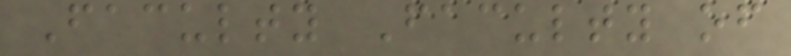Faculty Faculty of
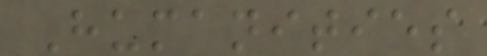Humanities
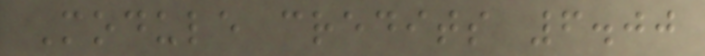Module credits 6.00
